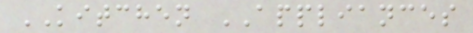KITCHEN APPLIANCES
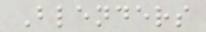Blenders
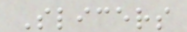Slicers
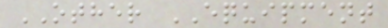OTHER EQUIPMENT
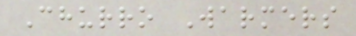Churro Warmers
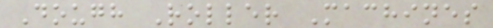Dough Roller Machines
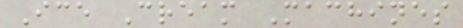Ice Cream Machines
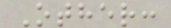Other:
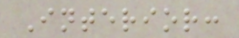Interior:
